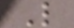L
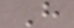H
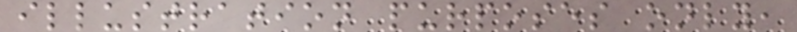illustration purposes only,
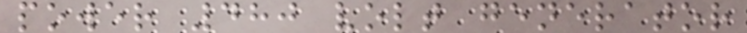power 480 volt generator
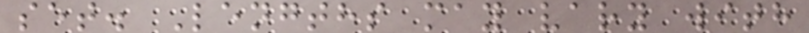set. Lengths may vary with
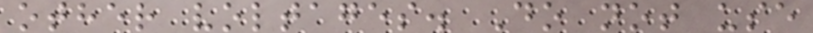other voltages. Do not use
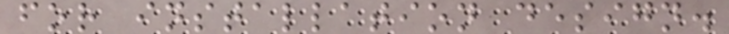for installation design.
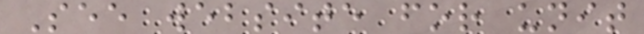See website for unit
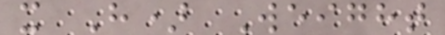x H) Weight
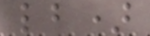lb)
